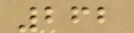262
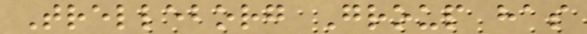Trelleborg Group has
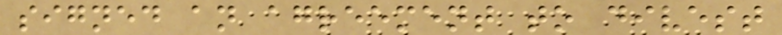signed an agreement to divest
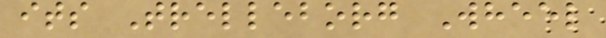its Trelleborg Wheel
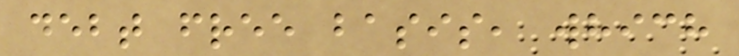debt free basis, which
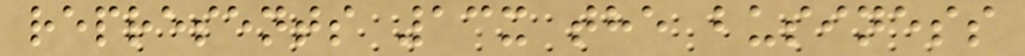represents 13x the business
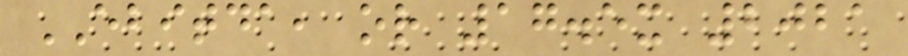EBITDA, or 17.5x 2021
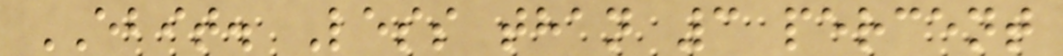EBIT. Less than 3 percent
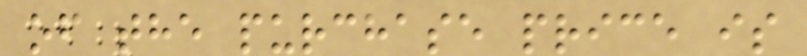of the purchase price is
